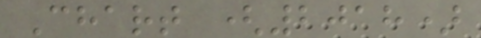Chart (2018)
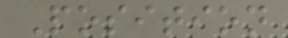Position
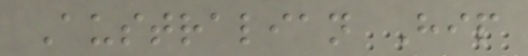Australian Hip
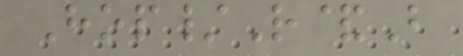Hop/R&B
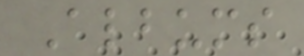Albums
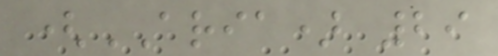(ARIA) 29
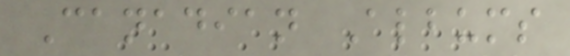Canadian Albums
